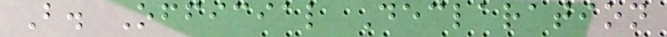B. Official Declaration
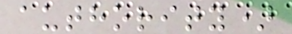authority)
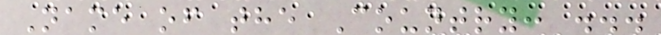Name of the Country: ...
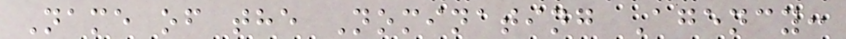Name of the Nominating Agency:
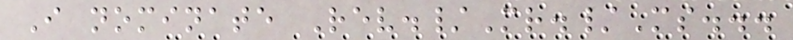I nominate Rev./Mr./Ms...
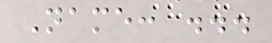Name: ...
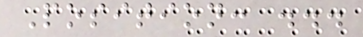Position: ...
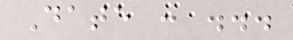Date : ...
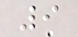9
